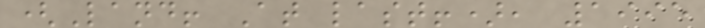(Land! At last!), 1995
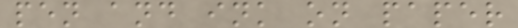pen and ink on paper
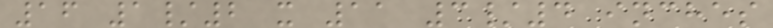16 1/2 x 11 3/4 inches
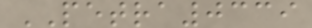PETRA0339
